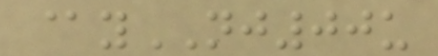@yNJ00u
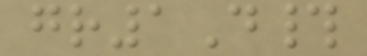gr1D#
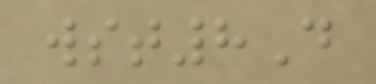wst8D
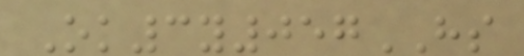Ok3y057HS
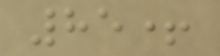85+
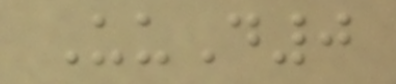UuD0
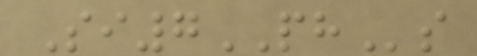Si7PHs
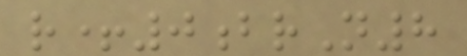r+0brN8
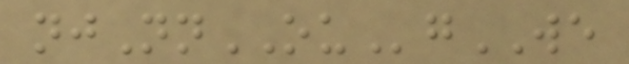njNnOUgWE
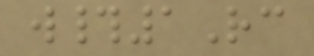w#1Rc
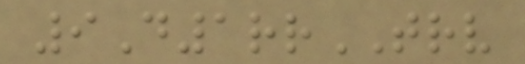9D1rrTRV
